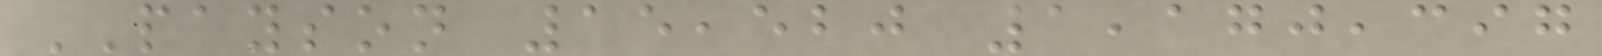PAYSON 15,520 1,170,397
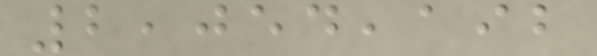2,054,192
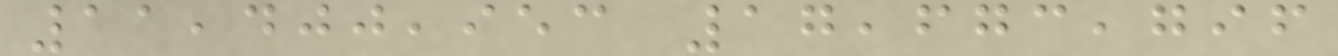11,400,953 17,673,796
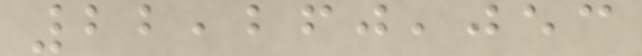22,260,053
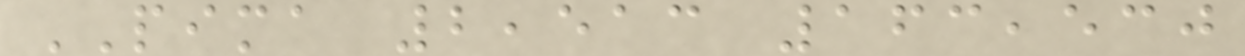PIMA 2,513 163,530
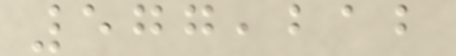577,212
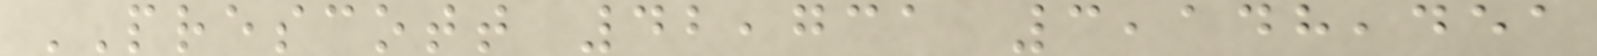PRESCOTT 42,731 3,148,451
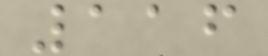116
